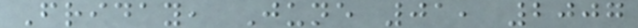Friday, June 01, 2007
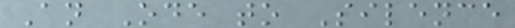An Ode to Silence
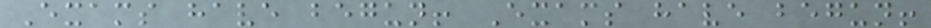Exams have begun! Exams have begun!
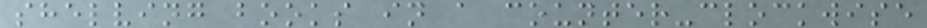shelving books in a counter-clockwise
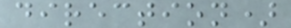direction)
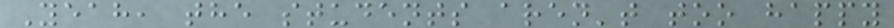Yeah, the students aren't too happy
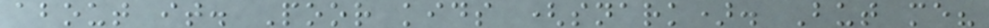about it. Poor kids (snark). But me?
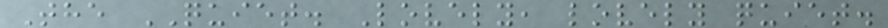The QUIET. Lovely, lovely quiet.
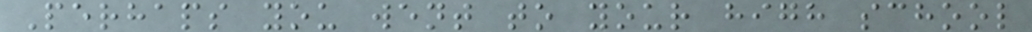Perhaps you went to your high school
